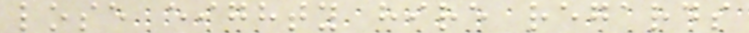lose eighty hire regards
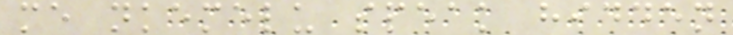me nkemelu speak hidden
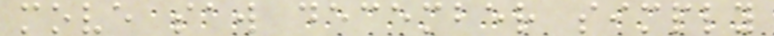move saw december simply
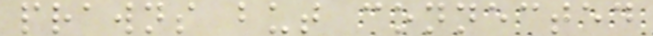prawns but connected
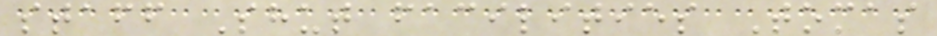staff Shut facilities Tomas
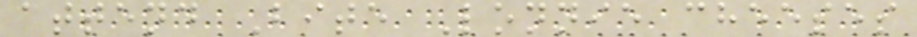attend Bite Lonnie cheeses
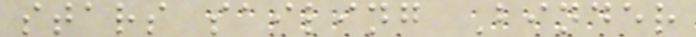stars sailing Binder
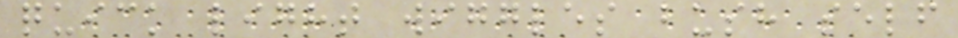quick light wiggles bush self
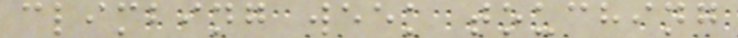climbing week touching
